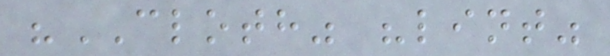"CLOTH" "lint"
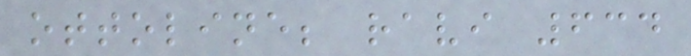ottoline; ravi 634
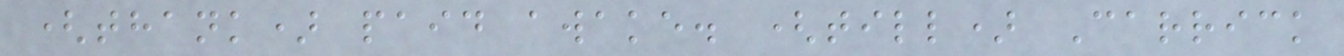(thank) paid awake. (till) Carrick
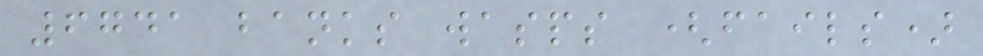6741 banks wasps (fails)
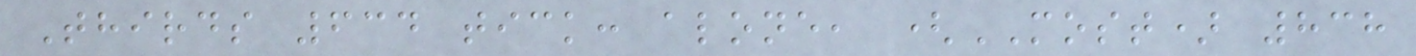Thirds 634 tick: alone, (MOST) 838
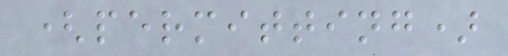(permitting)
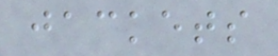jackets
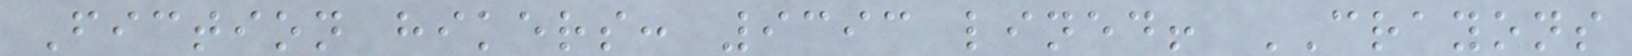Fiction hikers: 9393 lined! CRAYONS
